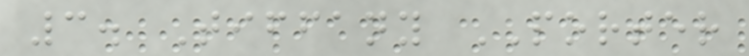3. Tiffany PORTER
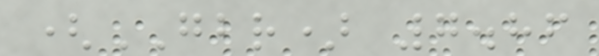(GBR) 7.86
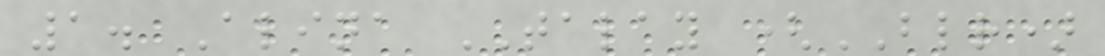1. Alina TALAY (BLR)
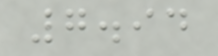7.94
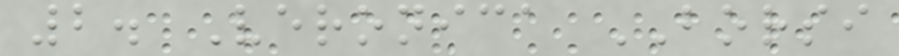2. Veronica BORSI
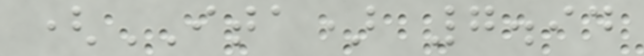(ITA) 7.94
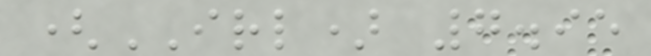(IRL) 7.95
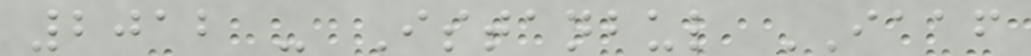2012 - Istanbul IAAF
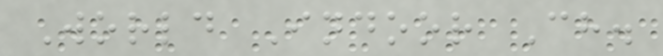World Indoor Ch.
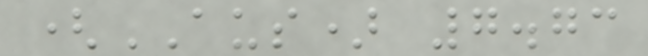(AUS) 7.73
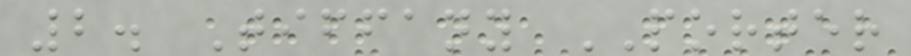2. Tiffany PORTER
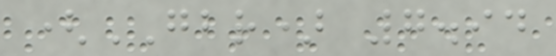(GBR) 7.94
